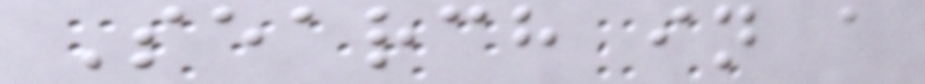Search in a
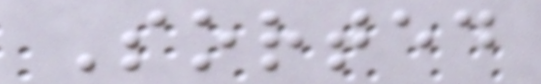Sorted
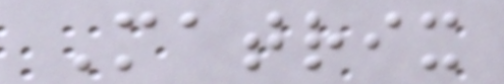Matrix
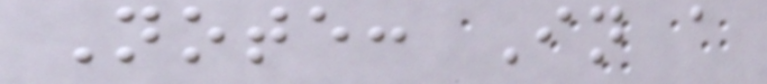Note: In a
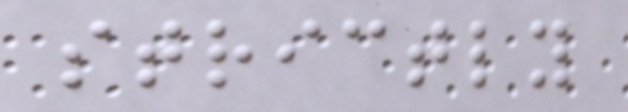strictly
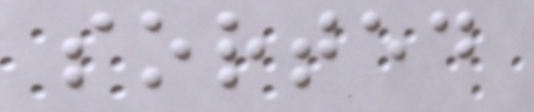sorted
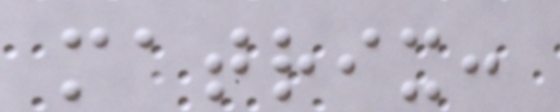matrix:
